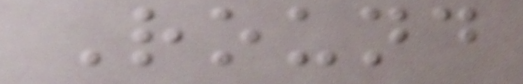Round
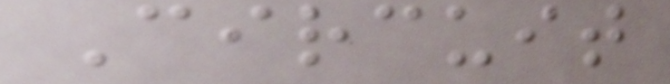Circuit
